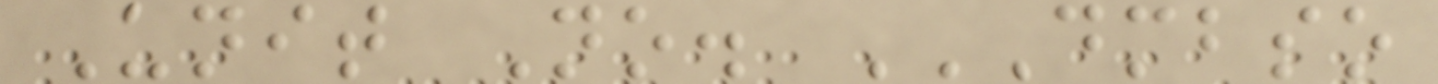Unit No. DMBSO
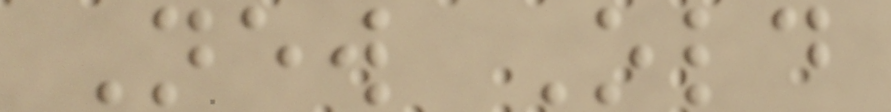New Old
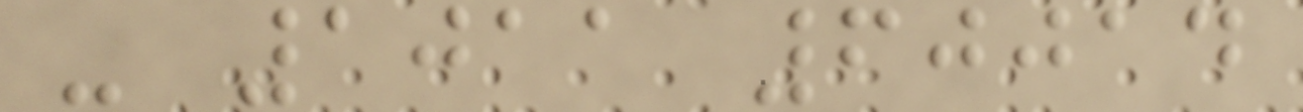- 1011 60014
